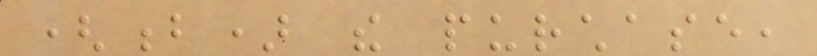(b) the purchase,
